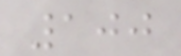100
